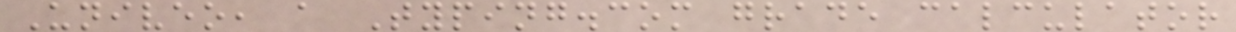Univeo, a Typing.com grade calculator
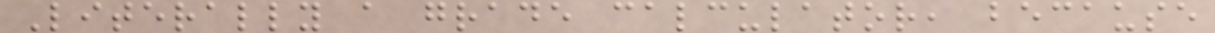Literally a grade calculator, because
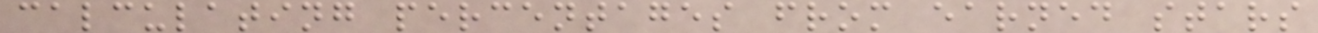calculating percentages from earned stars
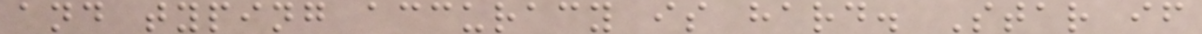and typing accuracy is hard. Star if
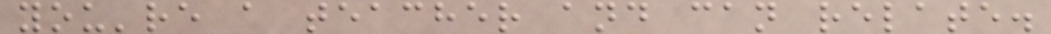you're a teacher and can relate.
